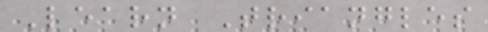Learn Triangles
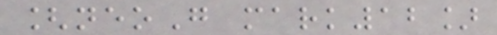[neoG mark12]
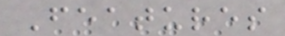Features
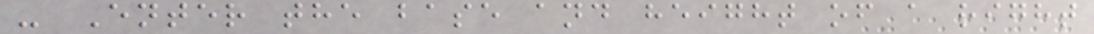- Enter the base and height of a right
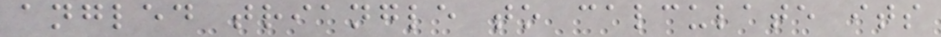angled triangle to calculate its
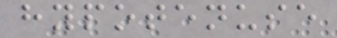hypotenuse
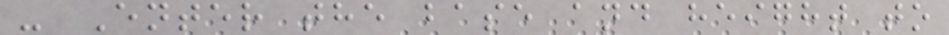- Enter the base and height to
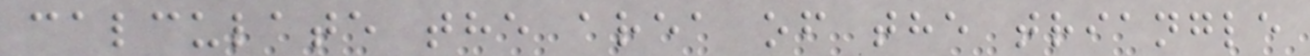calculate the area of the triangle
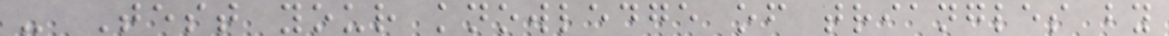- Test your knowledge of triangles by
